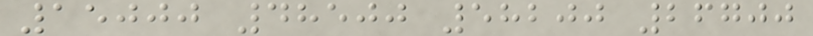15000 48500 58200 26700
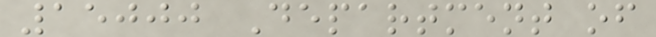15000 Department of
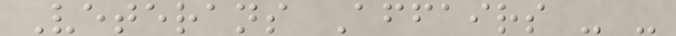Veterans Affairs - -
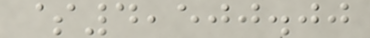$4,500.00
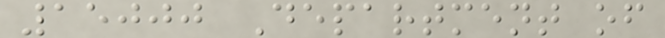15000 Department of
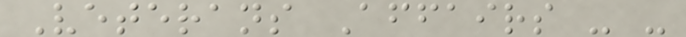Veterans Affairs - -
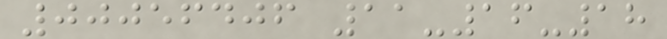00056406 11-16-18
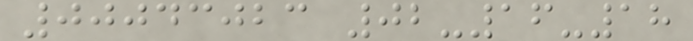00043023 02-16-18
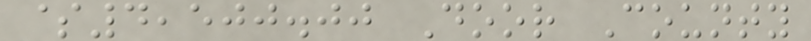$4,500.00 Door County
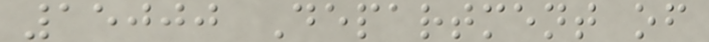15000 Department of
